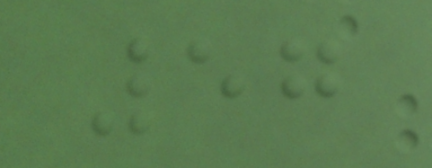57
